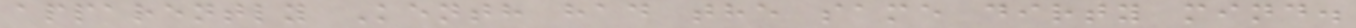apparently Kenth had the same dirty mind.
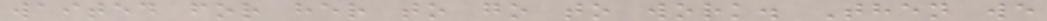waited for her to go to work. Then we
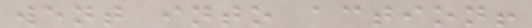went into action!
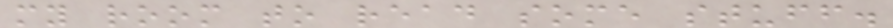my room to read some stuff.
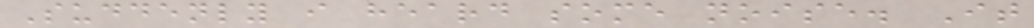Suddenly i heard some noise. It
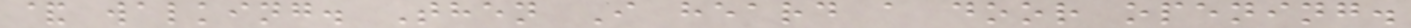& walking. Then I heard a door opening.
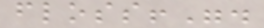floss!".
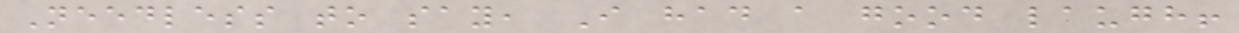Needless to say, I had a good laugh!
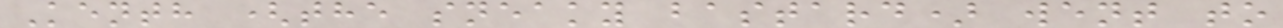Kenth (the sneaky bastard) went to
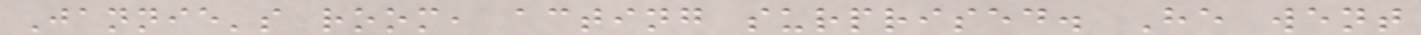Jannie's room, acting surprised. He went
